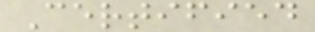Certified
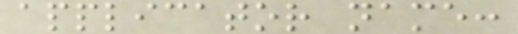applicator name:
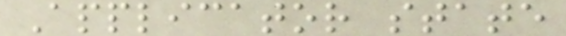Applicator state
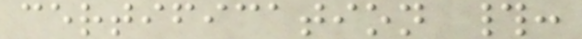certification #:
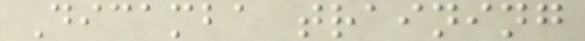Dicamba training
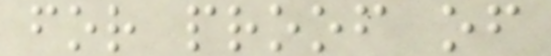for proof of
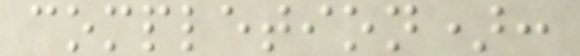completion):
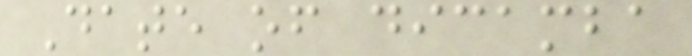Date of dicamba
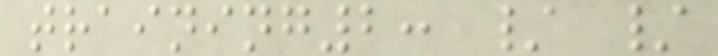training2: / /
